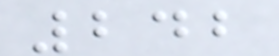242
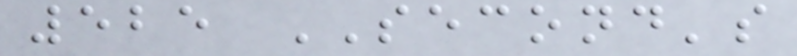525 SECOND's
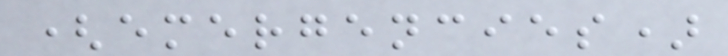(emergencies)
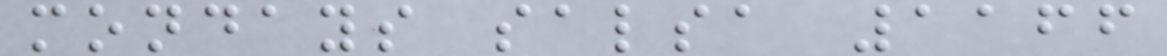mondays salsa 1166
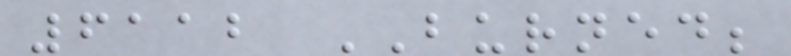6112 BURNED;
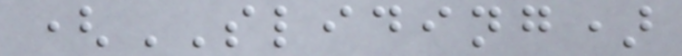(SLIDING)
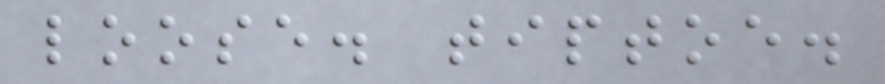loose. tiptoe.
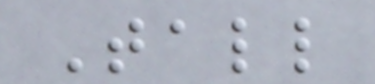Tall
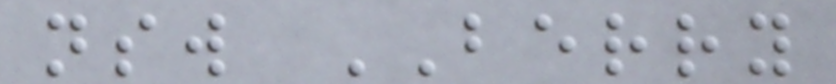nsw BERRY
